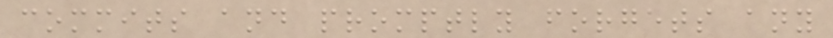commits and promptly forgets any
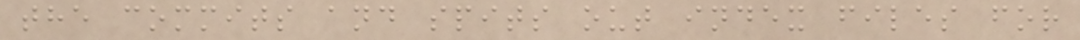the commits and spits out index files for
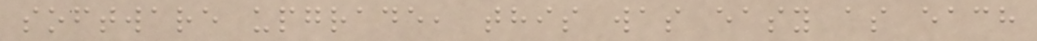software upgrade, this was easy as each
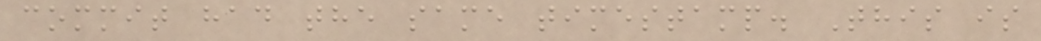commit had the same timestamp. This is
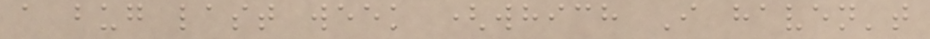a bug last week (which I haven't
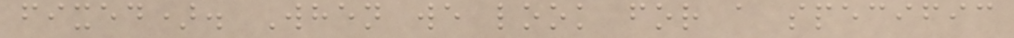fixed). When we look for a specific
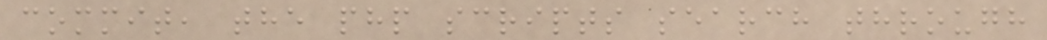commit, the php scripts search through
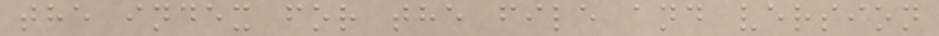the index for the file and version
